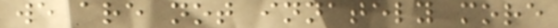we are not innately more
